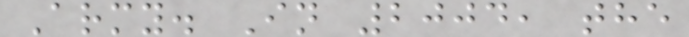Army. In 2004, the
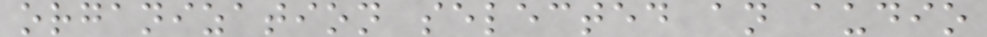organization selected an audio
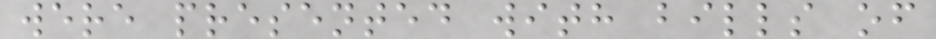were presented with bills of
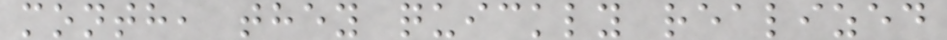month, they quickly realized
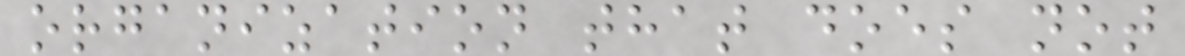organization that does not
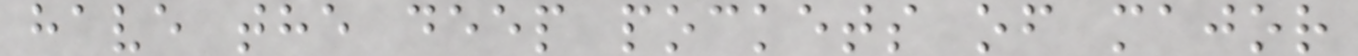have the deep pockets of major
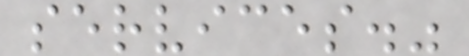services."
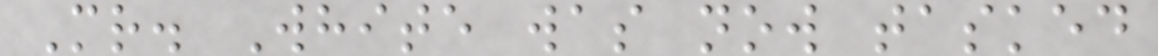Mr. White was now tasked
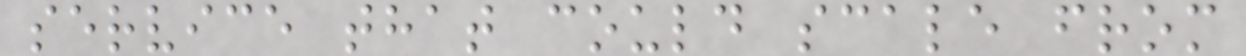service that could scale from
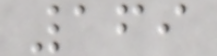169
